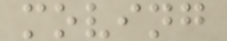moving
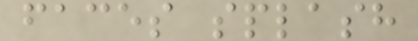faces splash
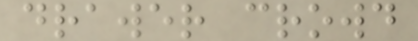drawer crowd
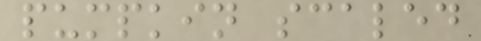pumpkin scaled
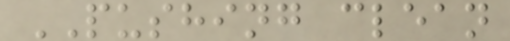PUSHING clean
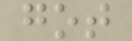got
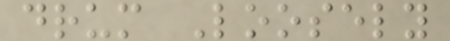drum Loosely
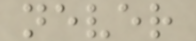never
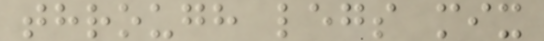through legs mix
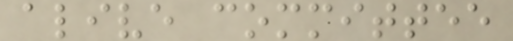alive committee
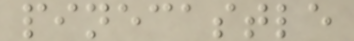pinecastle
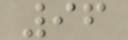96
